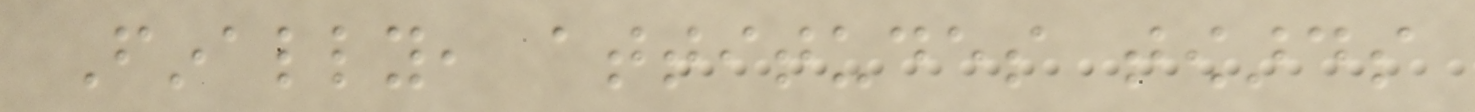Finally, attitudes towards
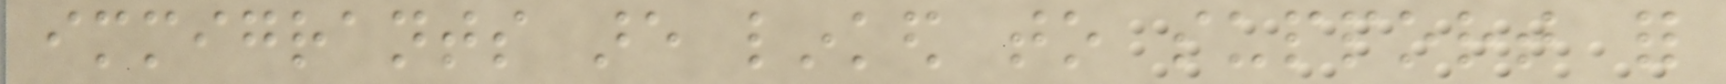immigrants are linked to support for
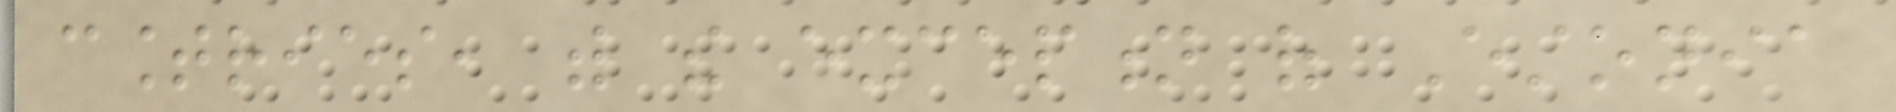countries, with the exception of Estonia
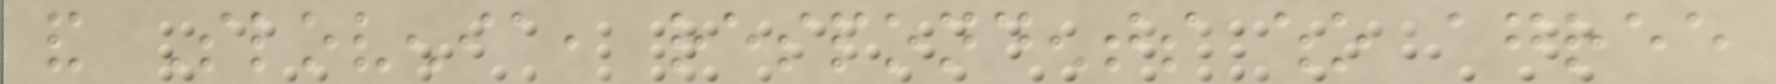and Slovenia, respondents who agree
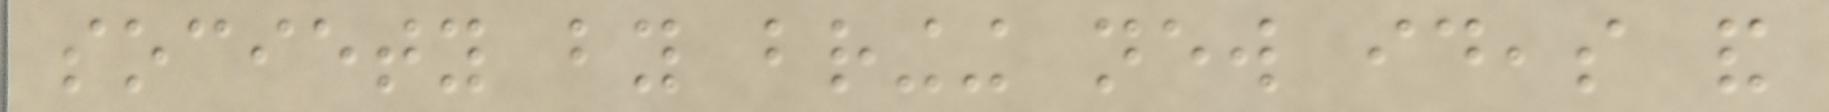society by bringing new ideas and
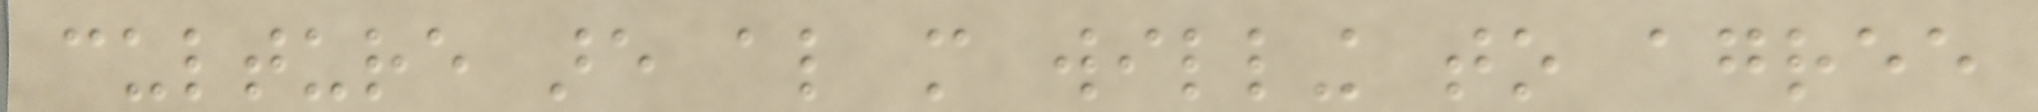culture are also more willing to agree
